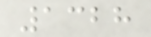1328
